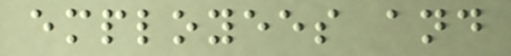employees and
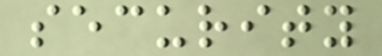security
